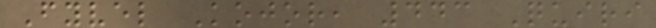Fyvel Kojor, 443 Quiri
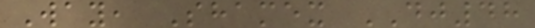Way, Shamex DJ48
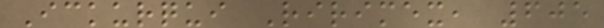Ickurqui Ririmex, 605
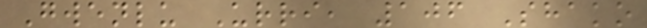Gwenlu Urri, 106 Shako
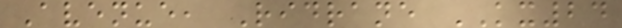Avenue, Ridrane KX24
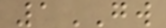1GW
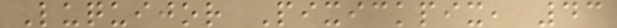Luquijor Pixickpix, 43
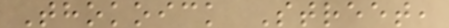Thokoick Street,
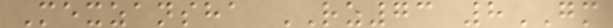Mexzansha RZ73 8GM
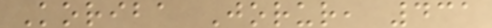Koriba Jorur, 431
